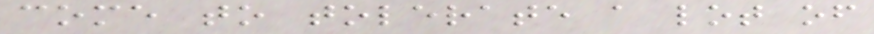come to tolerate a lot of
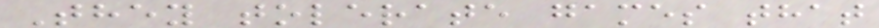They tolerate games that
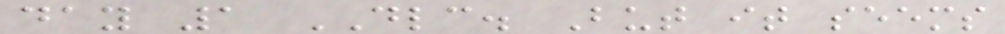day 1 DLC. But it seems
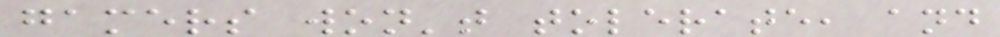gamers won't tolerate, and
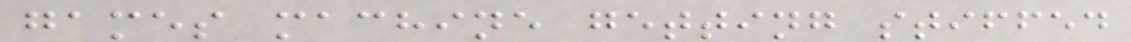games machine getting stiffed
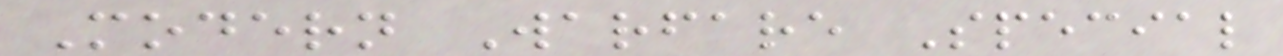Modern Warfare Special
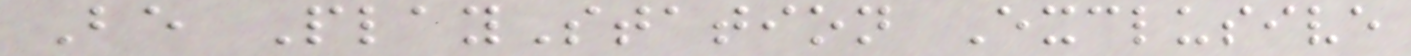Be PlayStation Exclusive
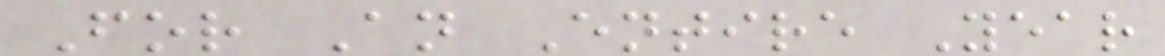For An Entire Year
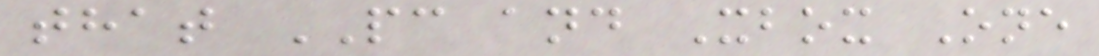that PC and Xbox One
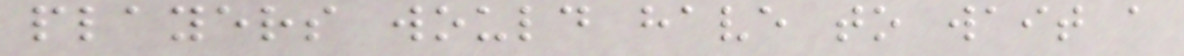players would have to wait a
